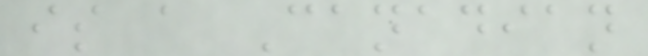is a Canadian
